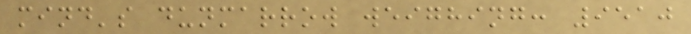mind's dunmarrow weighing: 9510
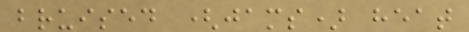bruised (jams) heat
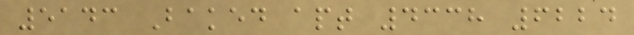5143 Baked apt 4338 6224
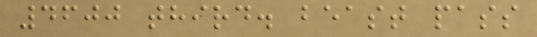4600 third. beast pass
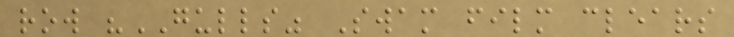row "GULLS" Swam film clears
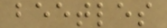beetles
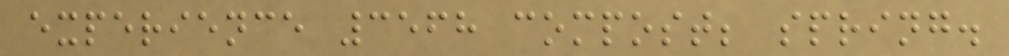experience 3568 compost; spring.
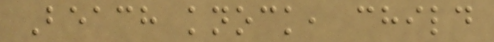Beach knock, child
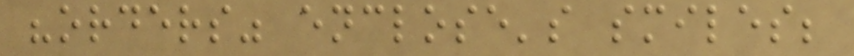"orders" enclose's smiles;
